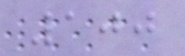100
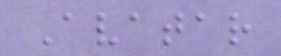Avatar
